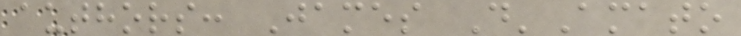authors: James D'Amato
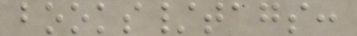books/tags:
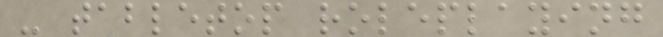- tabletop roleplaying
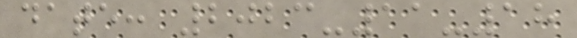date: 2023-11-18
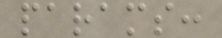params:
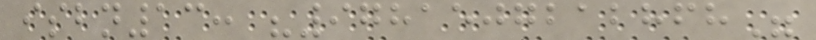isbn13: "9781507212868"
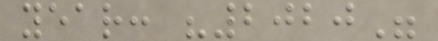year: "2020"
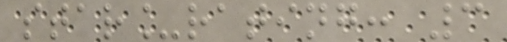star_rating: 3
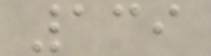139
